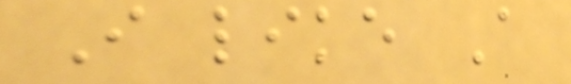I like A
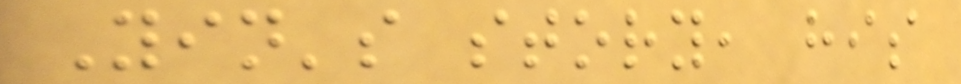Yin's story, his
